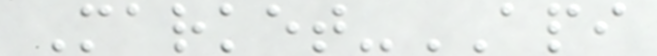Market-API
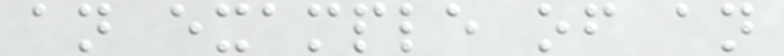an example of an
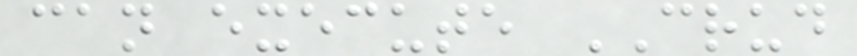can execute CRUD
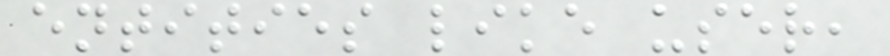entities like user,
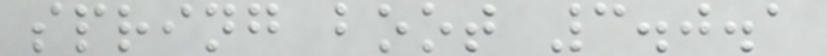spring boot 3.0.1
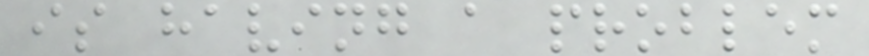is having a problem
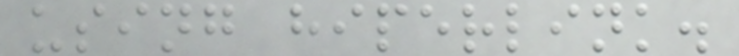using hiperlink.
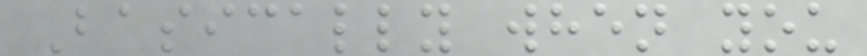Basically when you
